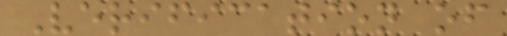Verification of
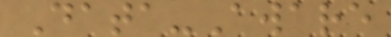Data-Aware
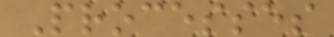Processes
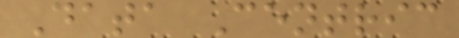Data Centric
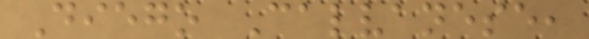Diego Calvanese,
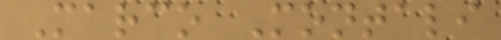Marco Montali
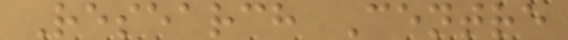Research Centre
